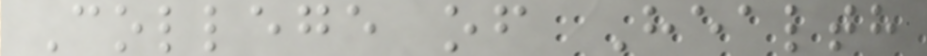College of Health
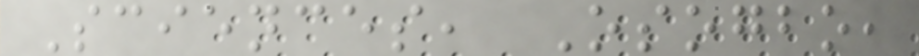Sciences, Osogbo,
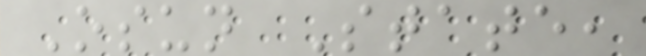Osun State,
